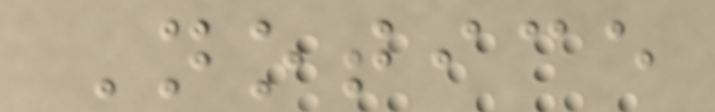Notice
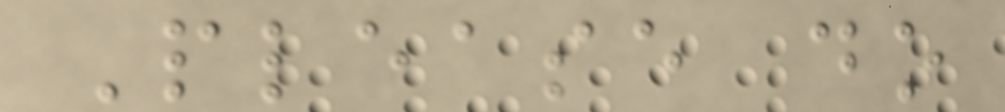Please do
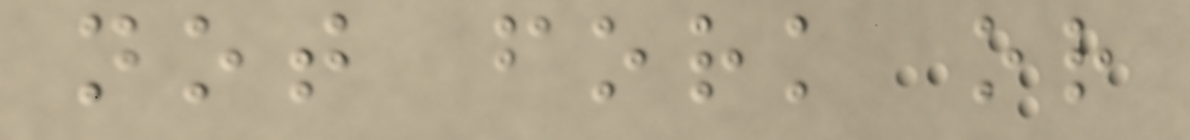not fork or
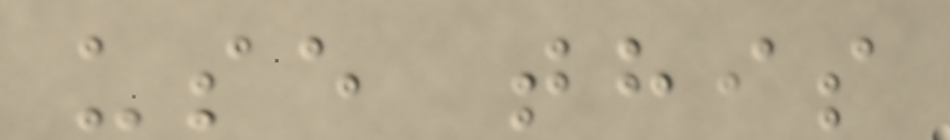use this
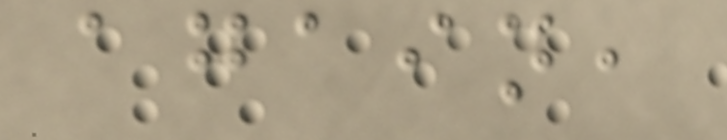again,
